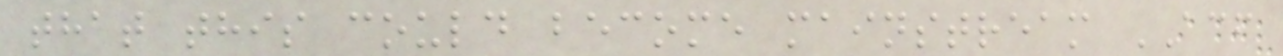that this could become mainstream ACF
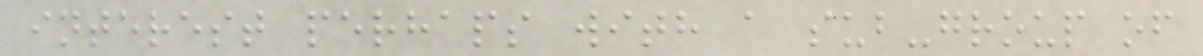interest perhaps with a sub-group of
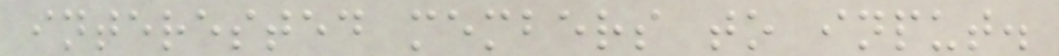interested members to input.
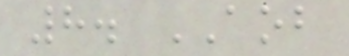8. AOB
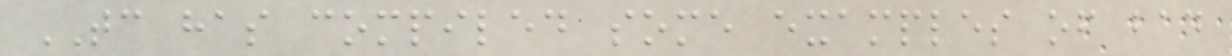TC has compiled some examples of bad
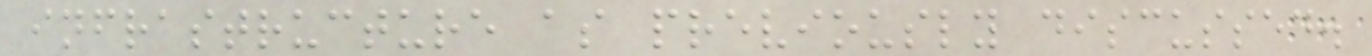infrastructure as previously discussed.
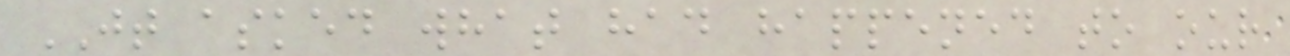JT asked what had happened to our
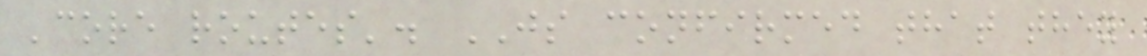'core routes'. JS confirmed that they
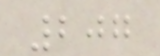207
